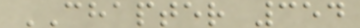CHAPTER 354
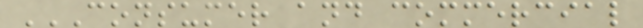CONSUMER AND COMMERCIAL
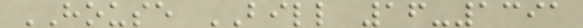HOUSE BILL 16-1391
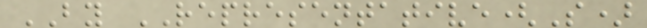BY REPRESENTATIVE(S)
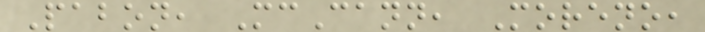Pabon, McCann, Moreno,
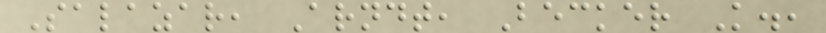Salazar, Arndt, Becker K.,
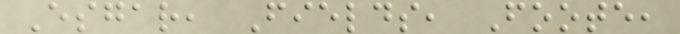Esgar, Fields, Foote,
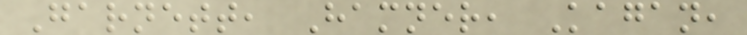Garnett, Hamner, Kagan,
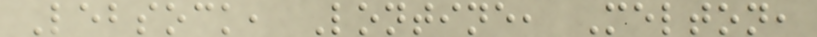Lebsock, Lontine, Melton,
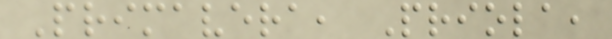Primavera, Priola,
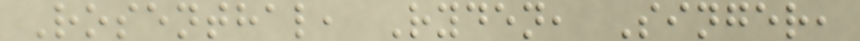Rosenthal, Ryden, Singer,
